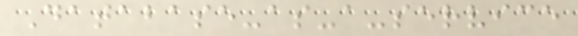Database-as-a-service
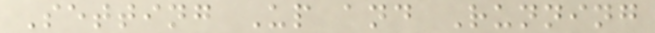Setting Up and Running
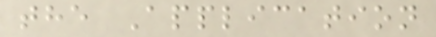the Application
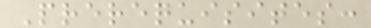Prerequisites:
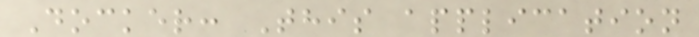Docker: This application
